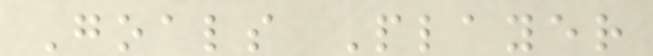Goals Player
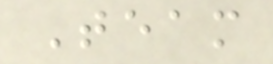Team
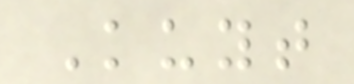Kuyt
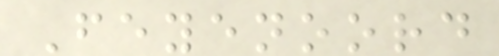Feyenoord
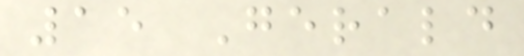15 Gerald
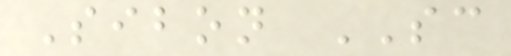Sibon SC
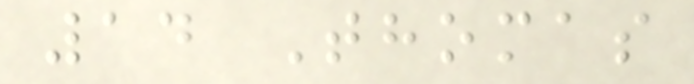14 Thomas
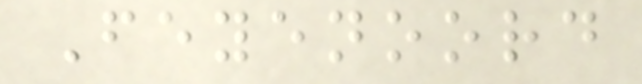Feyenoord
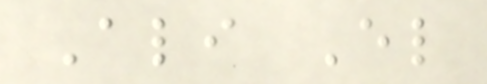Ali El
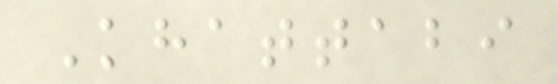Khattabi
